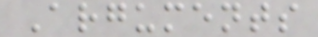Arguments
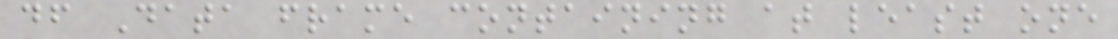df Data frame containing at least one
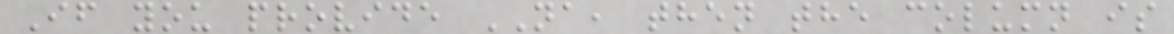If you provide NA, then the column is
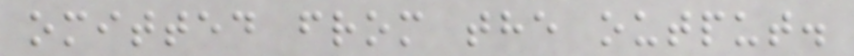omitted from the output.
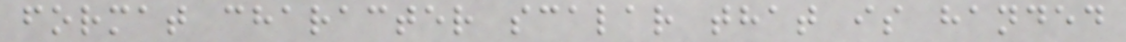format character scalar that is handed
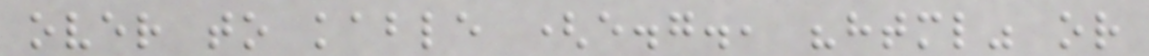over to kable (e.g., "html" or
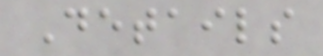Details
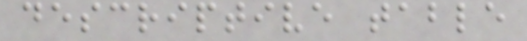descriptive table
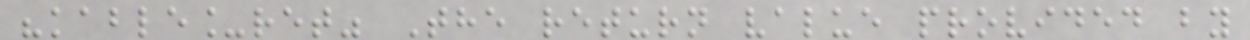"kable_ret" The return value provided by
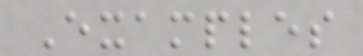Examples
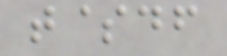t$df
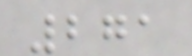271
